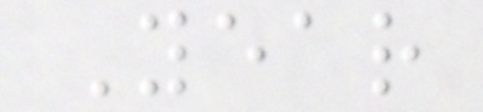Year
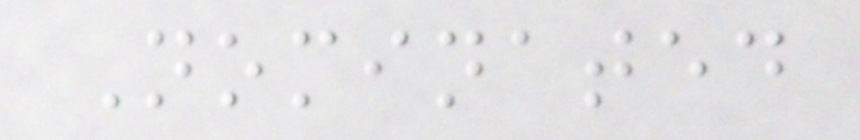Nominated
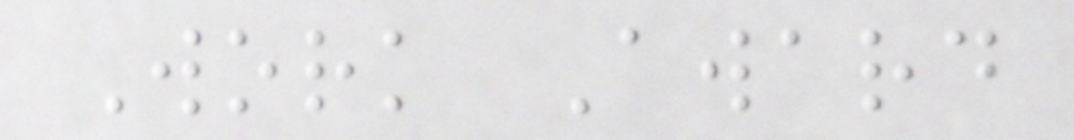Work Award
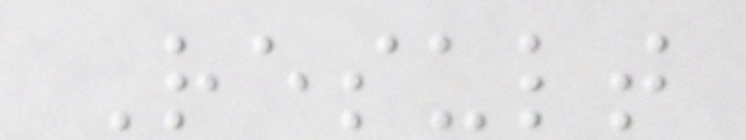Result
